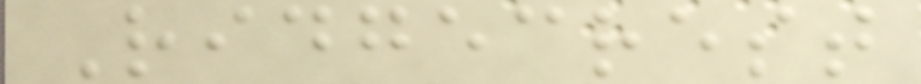Ridgecrest
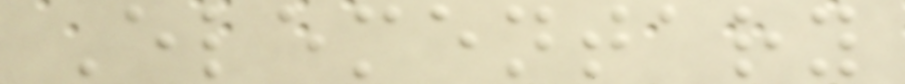Elementary
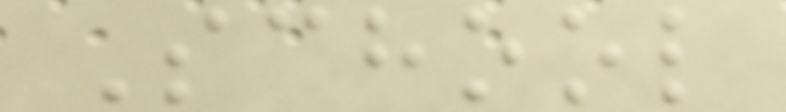School
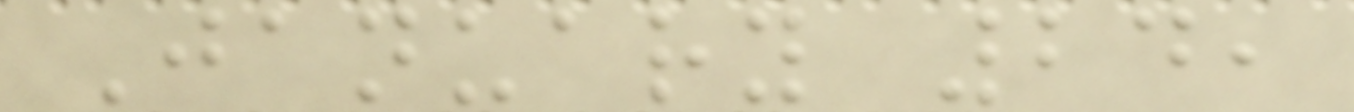January 24,
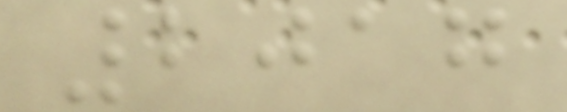2017
